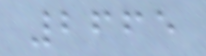2665
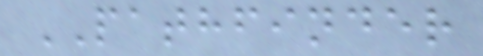PATHFINDER
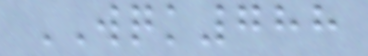WQK788
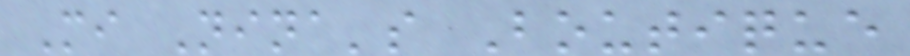Mi Nina's Boutique
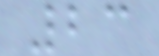23
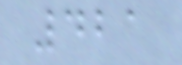421
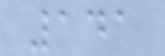141
